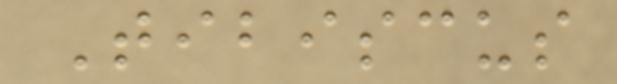Tibiscus
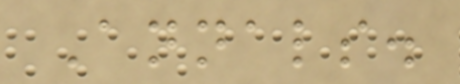Annals.
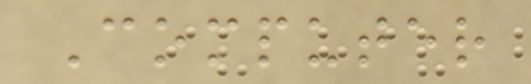Computer
